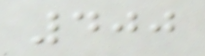400
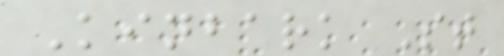Kinbark St
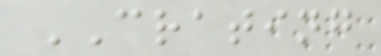CRATING
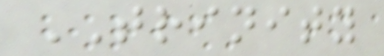TRINITY
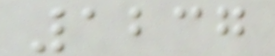1237
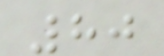80
